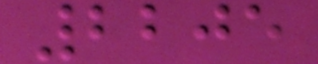2205
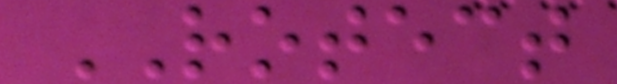ROTECT
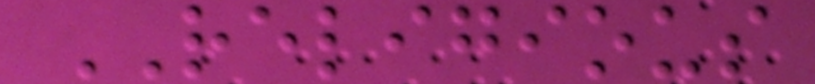RELIGIOUS
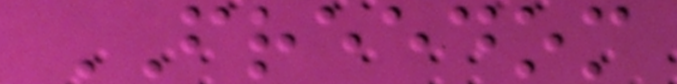FREEDOM
